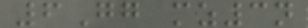6Gg mz3n
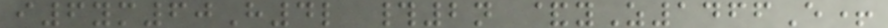i6ym60H4l #2n &yZ1466E+
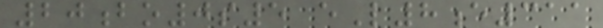20bo0s5 eL8e311
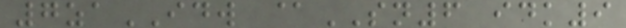7zaIDW @SN6 idk9
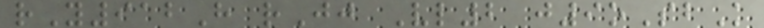rY912H rJj Vl2 j9oSbK
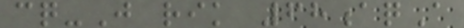cq-J rik 68aqA
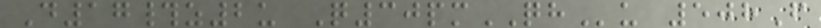D17#z2u Q30pmQHu 508F
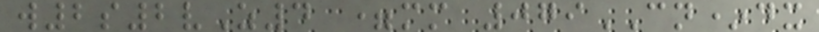w2s2vZ4 =mm 079CN*dx
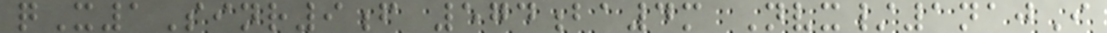qX1Sinr9f 574ba4m Nvx/1najI
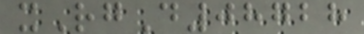xRgD08728
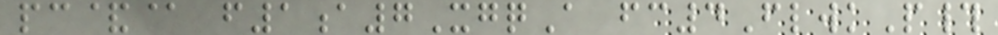pc&@ f1a7XgqA fc4FlwkP#
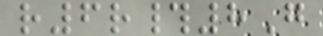r6r#8G
